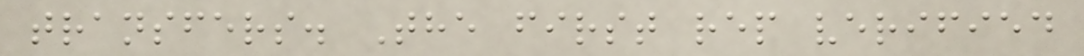transfers. The first rep verified
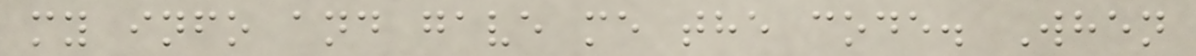my info and gave me the code. When
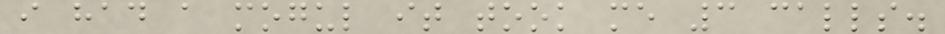i had a mogul it took me 3 calls.
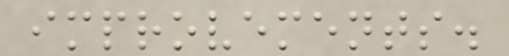improvements.
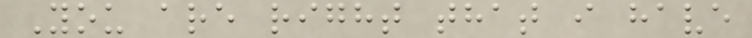You are right that i have
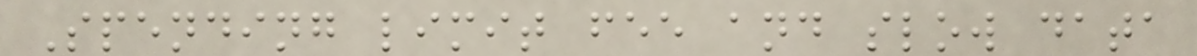Spending limit fee and slow data
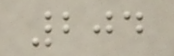204
